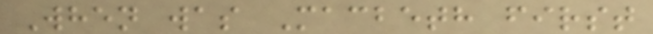When was Macbeth first
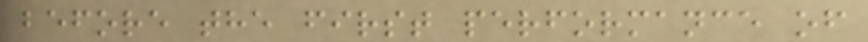before the first performance of
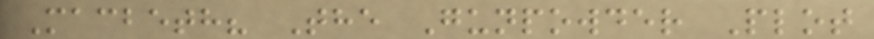Macbeth? The Gunpowder Plot
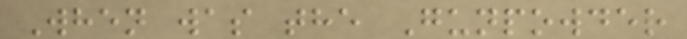When was the Gunpowder
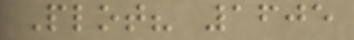Plot? 1605
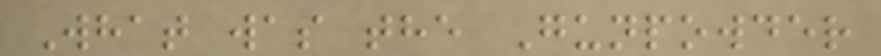What was the Gunpowder
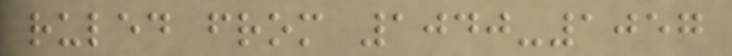ruled from 1040-1057
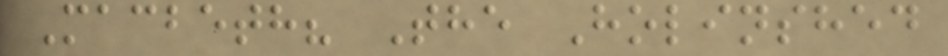Macbeth? The Holinshed
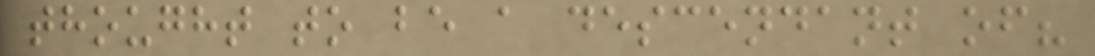thought to be a descendant of?
